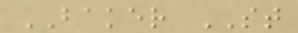BAKER ST
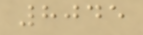8045
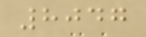8047
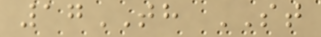17TH ST
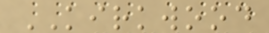KIRKWOOD
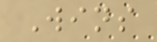Wins
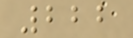222
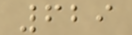629
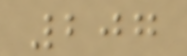207
